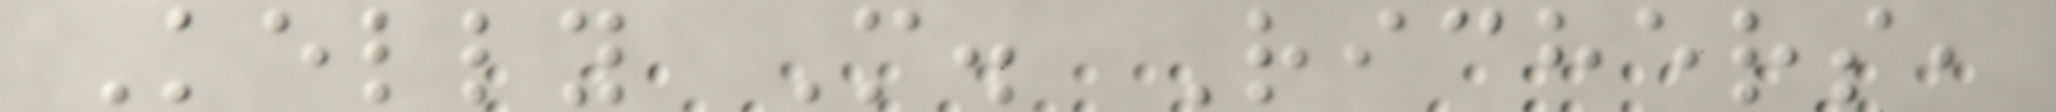Kelly M. Richers,
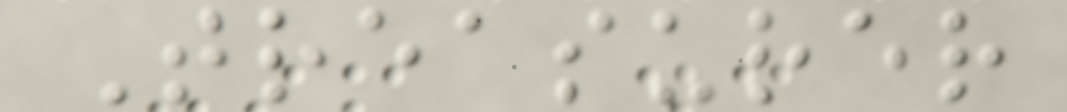Treasurer
